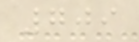709
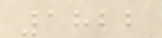1822
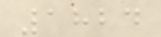1824
